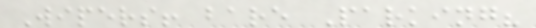Wipers! bare Parking?
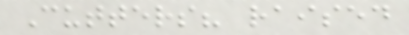Cutters? raised
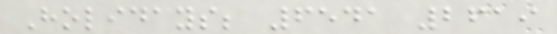Holidays; 6541 2619
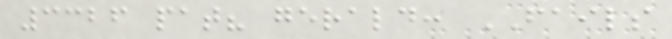3326 pat? gerald: FAILS
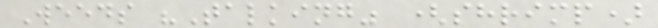Weeds "Talking" (shrimp)
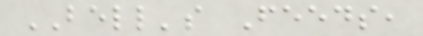BELL's Feeds,
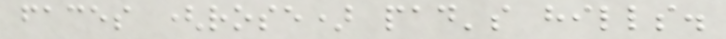faces (rose) pad's hills.
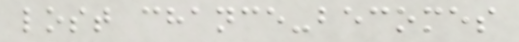lost chance-becomes
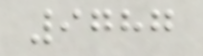9787
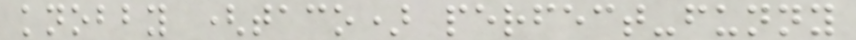knobby (taco) perfect-funny
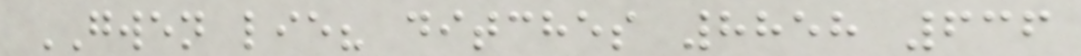GWEN lie? ditches 8858 636
